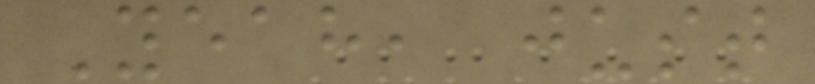Yeah, just
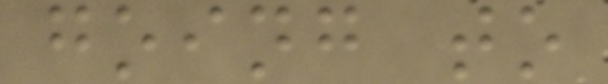going to
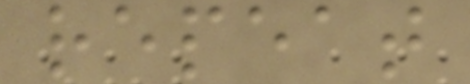repeat
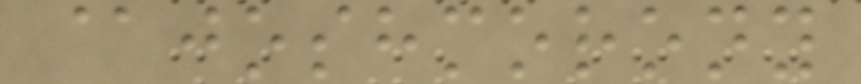@joshmorony
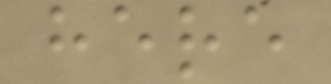here
